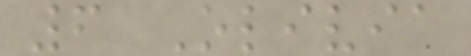6 Olivia
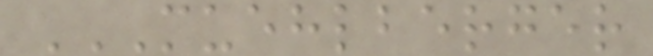MUEHLBERGER
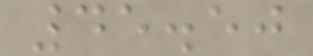45.50
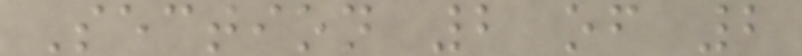Section 2 of 2
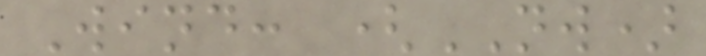Wind: (NW)
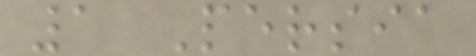1 Persia
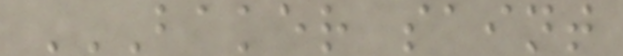BAKER SAINT
